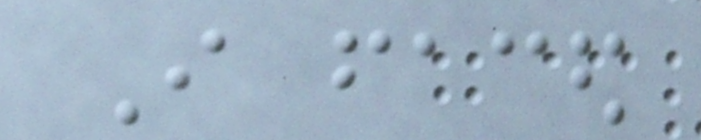I faced
